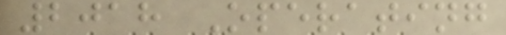2018 Operating
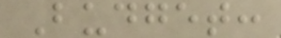Budget:
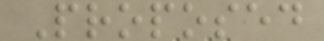Proposed
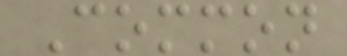Common
